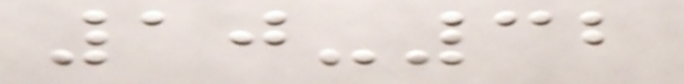10-32
